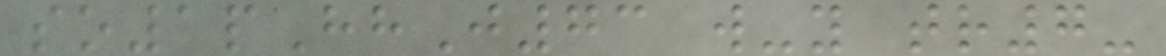so1pHhJ73 w-y tr7-
